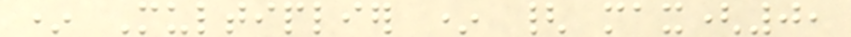* Multiplier * { max(0,
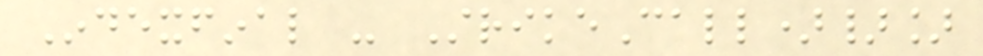Indexfinal - StrikeCall)}]
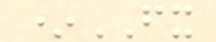*FX
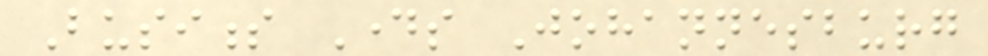Business Days Johannesburg
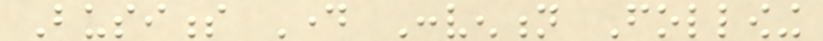Business Day Convention Following
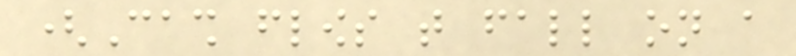(Cash flows that fall on a
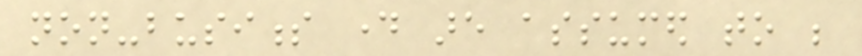non-business day are assumed to be
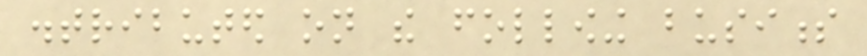distributed on the following business
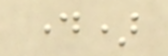day)
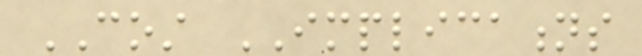COST IMPLICATIONS
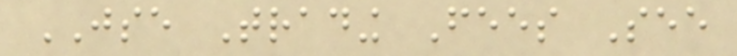JSE Trading Fees See
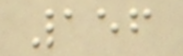156
